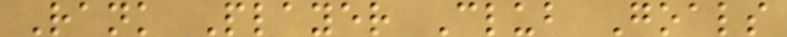Rank Player Club Goals
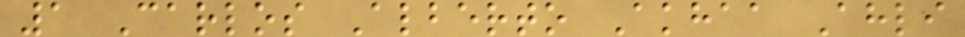1 Carlos Alberto Akhaa Ahli
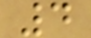4
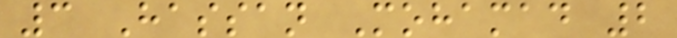3 Hassan Mohamad 2
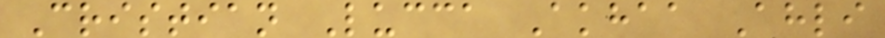Cristian Lucca Akhaa Ahli
